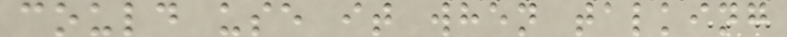could use it when talking
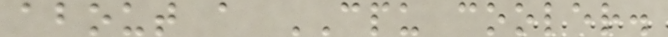about a CPU cooler.
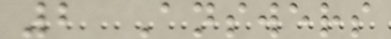2 Answers
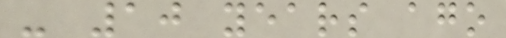- 10 years ago
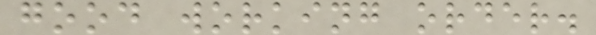good working order.
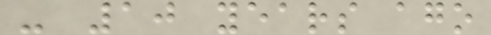- 10 years ago
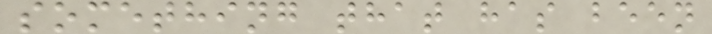something that has been
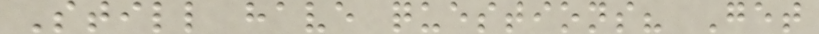Still have questions? Get
